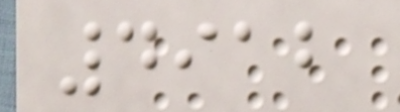4912
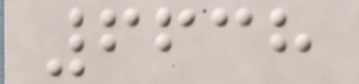6638
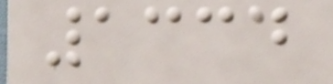1334
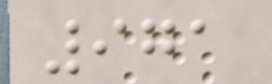971
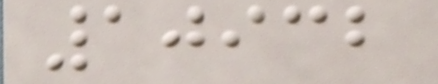10932
